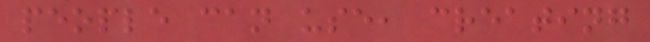people can use, creating
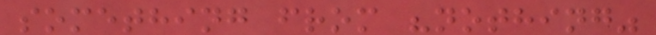something from "nothing"
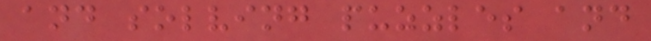and solving puzzles and
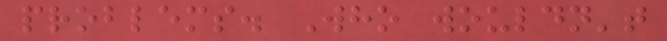problems. Who wouldn't
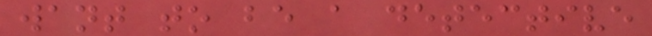want to be a detective
